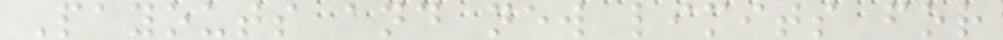Payouts and new limits for
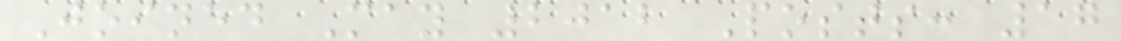Joined May 2012 Posts: 17
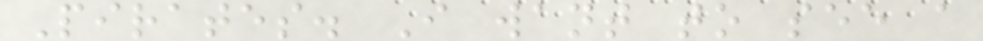Pirates. I want to see a
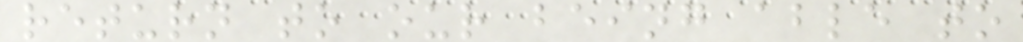return to our being able to
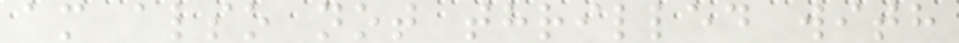am also not thrilled with
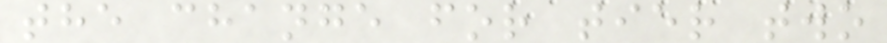the change for tier two
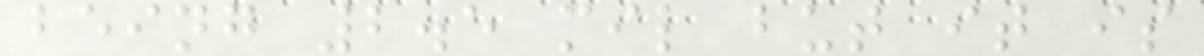being 2.5 mil but it is
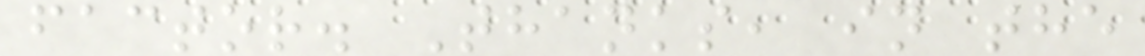factor. Thanks, in the
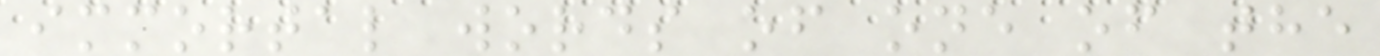immortal words of one of the
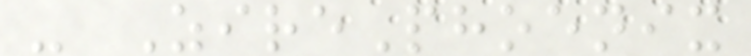- ZirePhoenix
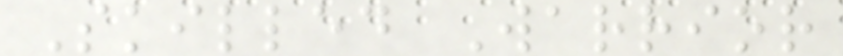Skilled Warrior
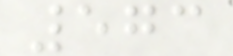573
